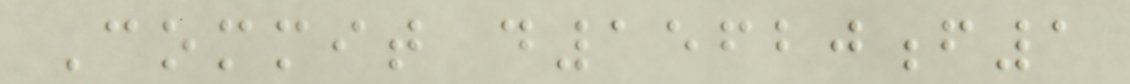Commit d15620f1
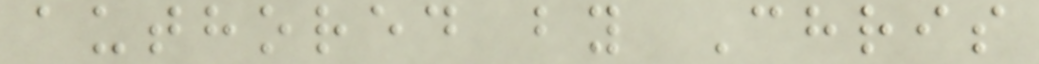authored by Chris
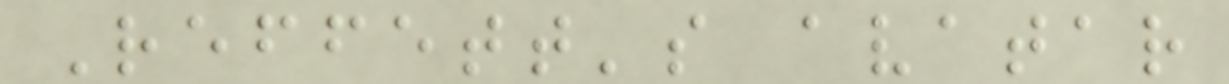Reffett's avatar
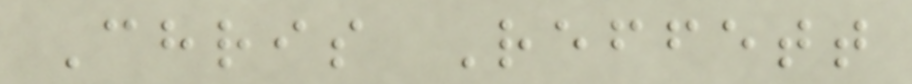Chris Reffett
